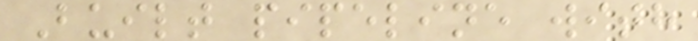Built pipeline with
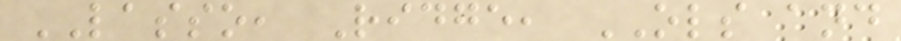LASSO, Ridge, OLS and
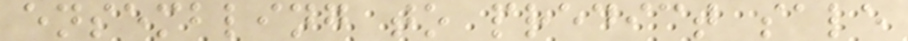ensembling to predict sale
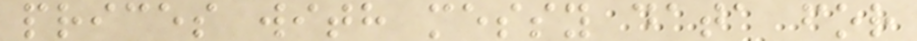prices with messy data for
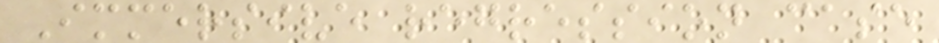Immersive regression case
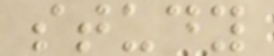study
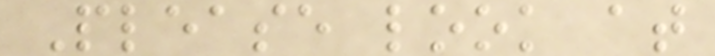Please look at
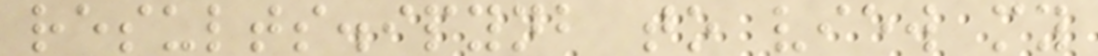results.ipynb to view my
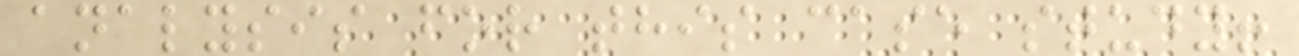analysis for this case study!
